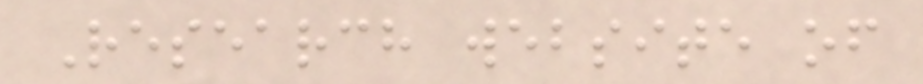Research website of
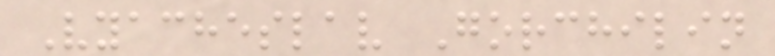Vyacheslav Gorchilin
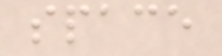space
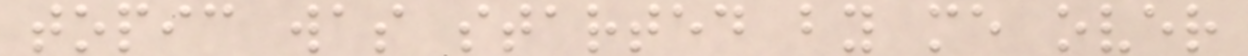topic was started by me over
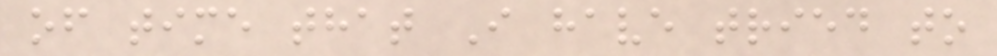of time that I have tried to
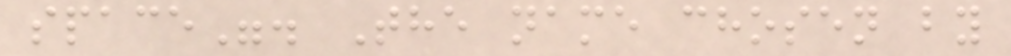space". The name chosen by
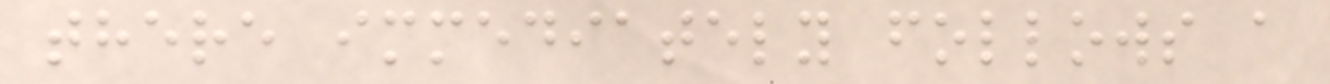there immediately follows a
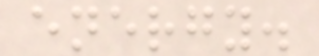energy.
